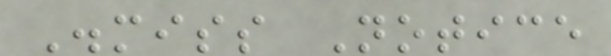Dismiss Notice
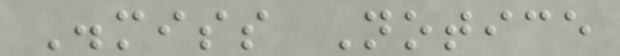Dismiss Notice
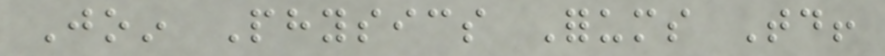Join Physics Forums Today!
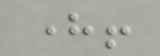here!
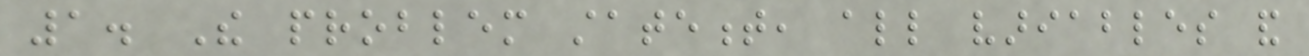1. The problem statement, all variables and
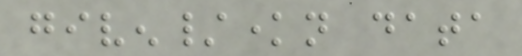given/known data
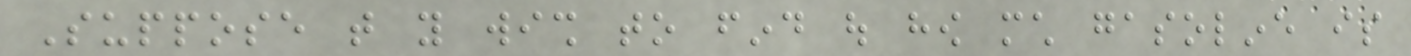Suppose that you wish to find out how much gasoline is
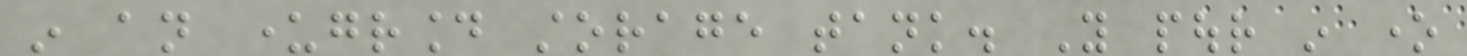in an underground storage tank. You pour in one
